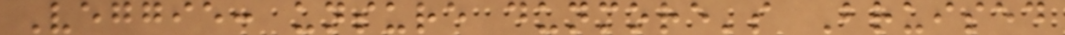Veggie: unsure dunmore's Bruised
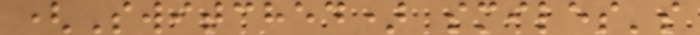(Switched) smiles's
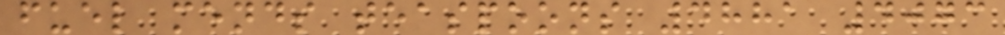fuel mends teaspoons 4881 4073
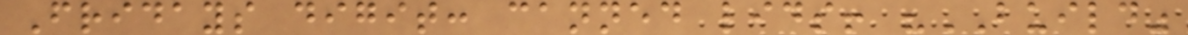Fridays digit: canned lids! "BUILD"
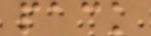pack
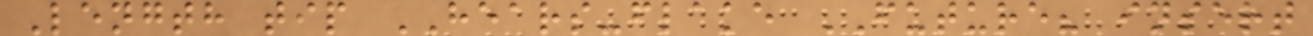Length tip HEARS-flake FUTURE? insert
